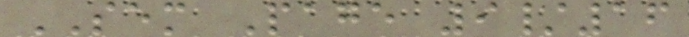SEM Page 9/16
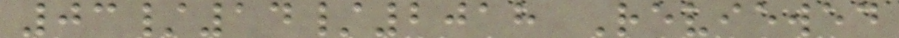03/14/2018 Reviewed
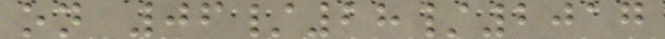on 06/28/2017
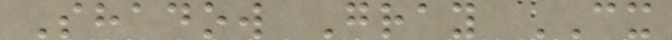Shadow Gray CX
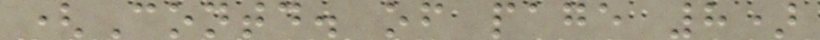(Contd. of page 8)
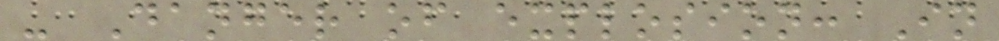- Danger of explosion: In
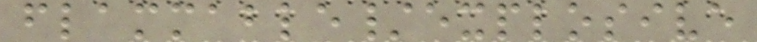flammable/explosive
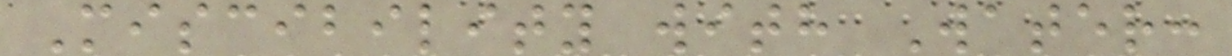Miscibility with Water:
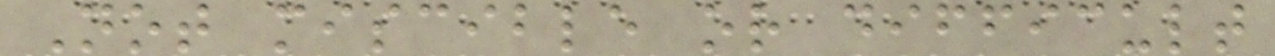Not miscible or difficult
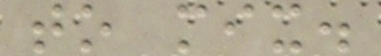to mix.
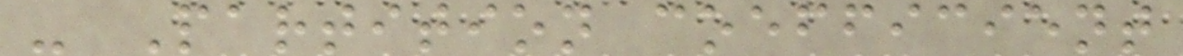- Partition coefficient
